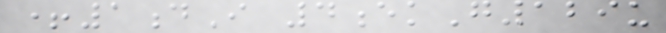+1dI 4ekG129u
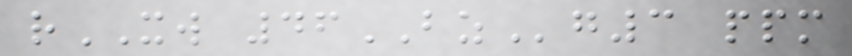rXW 46BZg3 ppm
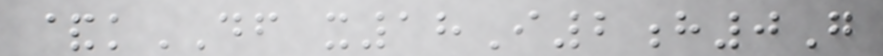&kDF x18I2h0G
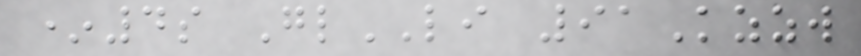*4s GlLI 91Kzzw
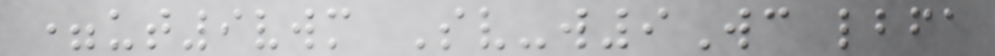=ut9vwm Sv-w9Wc lbfa
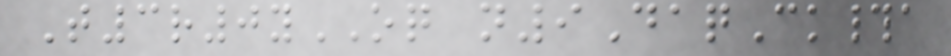T3r0yOQ n9DaqCk#a
